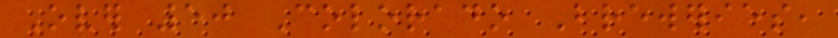Over 50 Colorado Breweries,
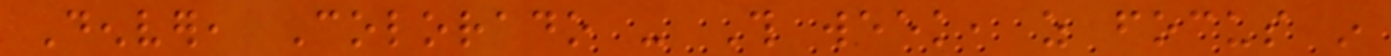Denver, Colorado - This week, as focus in
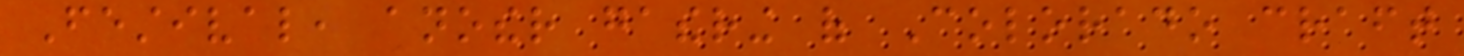Festival, another gathering of Colorado craft
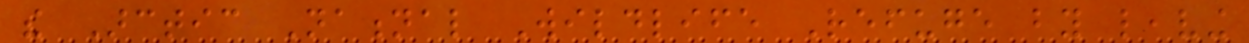the Arctic National Wildlife Refuge by leaving
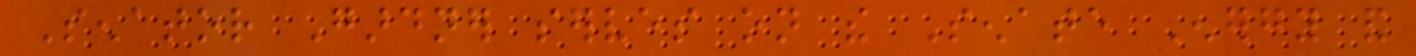Senator Gardner serves on the Senate Energy and
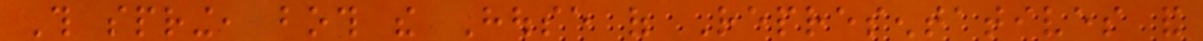This spring, both the House of Representatives and
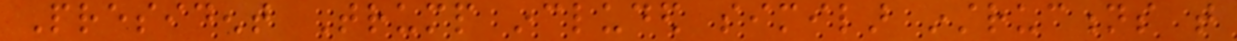President Trump included similar instructions that
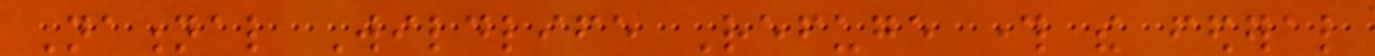National Wildlife Refuge through the federal
